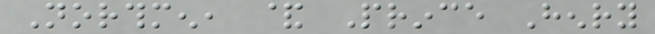Northmen, & Prince Henry
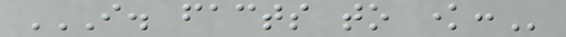I. FACTS TO KNOW:
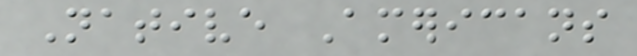Native Americans
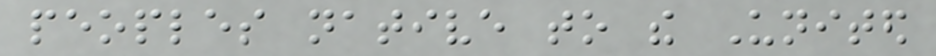peoples native to the United
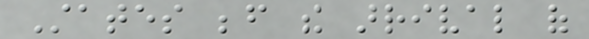States before the arrival of
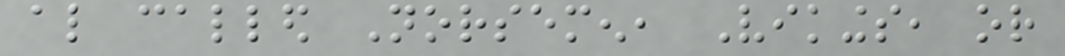also called Norsemen, Vikings, or
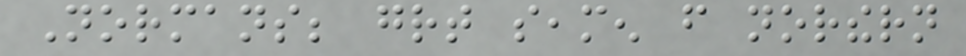Normans; great seamen from northern
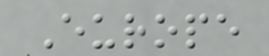Europe
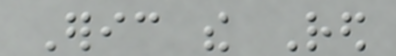Eric the Red
